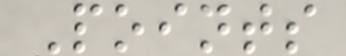Points
